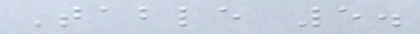Table 5.
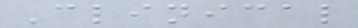Clinical
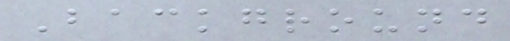Background
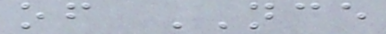of NCE
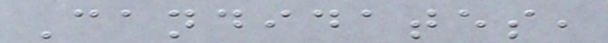Candidates,
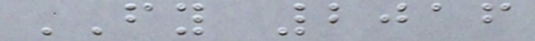FY 2016
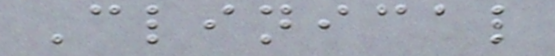Clinical
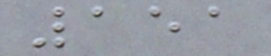151
